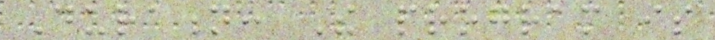Duration: The program is
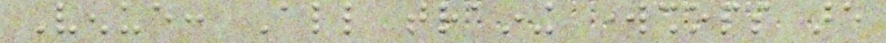Venue: All training workshops are
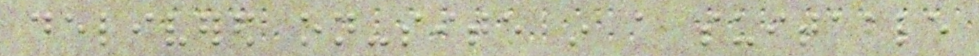delivered on-site in a suitable
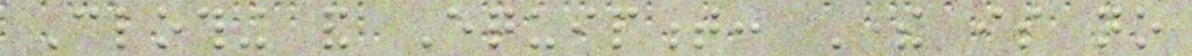Clothing and Equipment: There is no
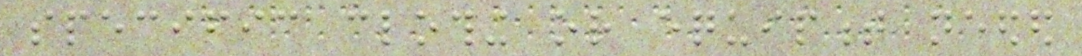specific clothing or equipment needed
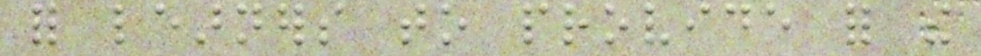for learners to provide for the
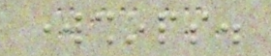workshops.
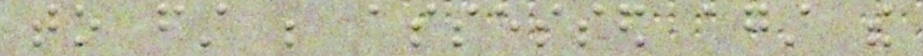to first be assessed against the
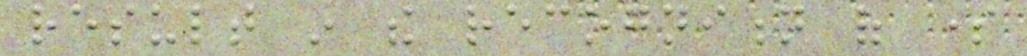result in the recognition of some
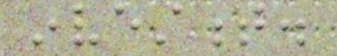investment.
